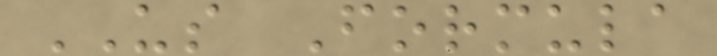US Formula
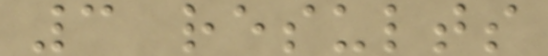3 results
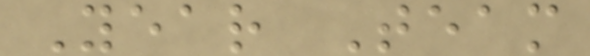Year Team
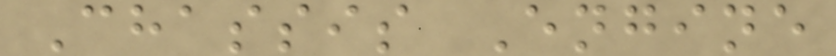Chassis Engine
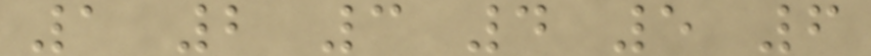1 2 3 4 5 6
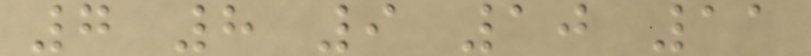7 8 9 10 11
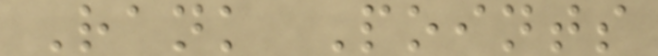Rank Points
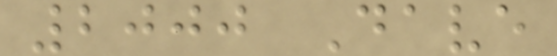2000 Dave
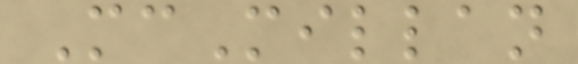McMillan
